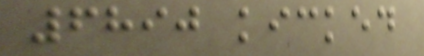6890 kicked
